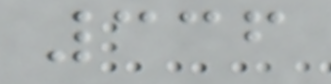336
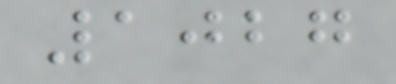1027
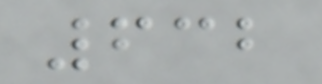632
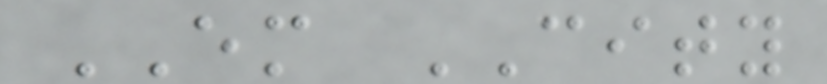EM CITY
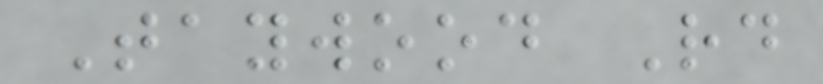Taywood Rd
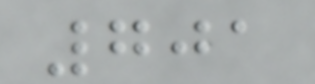701
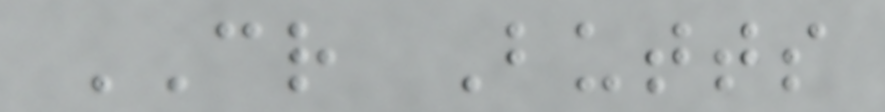CR Butts
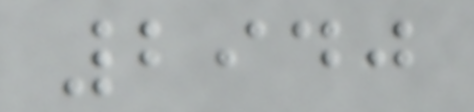2940
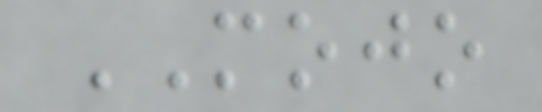MOJO
